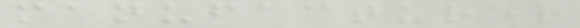manufacturer
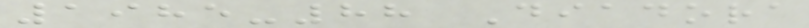1985-88 Diadora
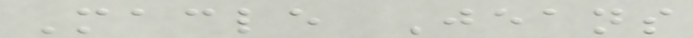Macle Jeans
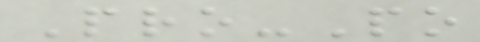Pro-Po
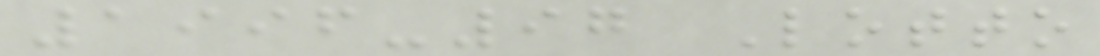1996-97 Lotto
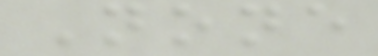None
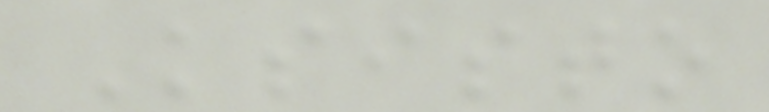Ksisto
